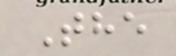The
